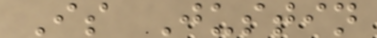Is Justin
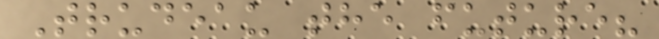Trudeau the future?
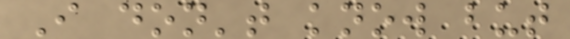I don't know but
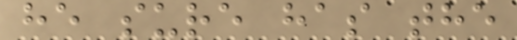he sure has the
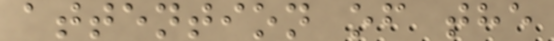attention of the
